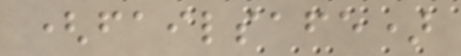(failsafe)
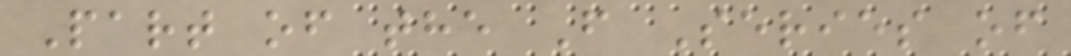Part of the F Series of
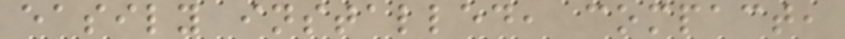easily installed, compact,
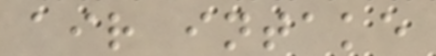air intake
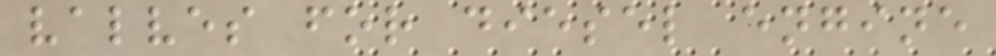valves for diesel engine
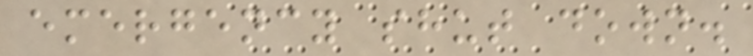emergency shut down.
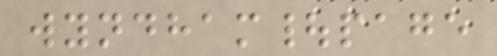wyndham|page
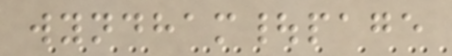wyndham|page
